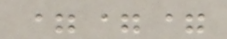===
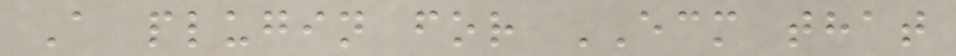A plugin for ECM that
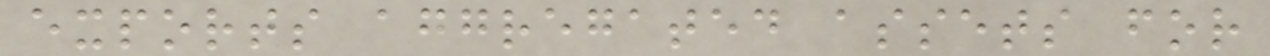exports aggregated assets for
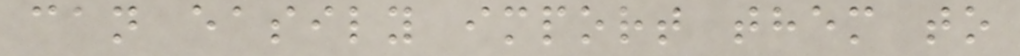can easily import them to
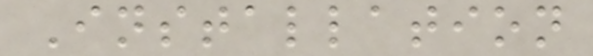Installation
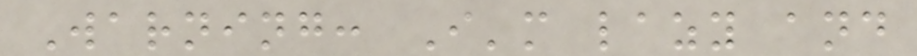Warning: I'm lazy and
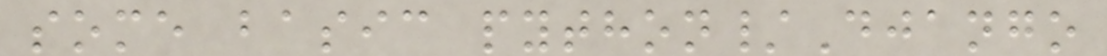some basic python/Django
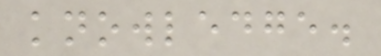knowledge.
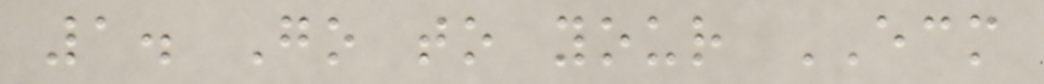1. Go to your ECM
